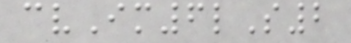cvIm6lS2
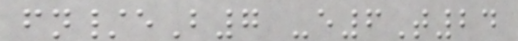fn/eB7 -e6T24
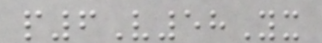p6V58Yx
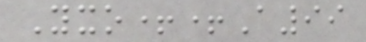Yxo++A99
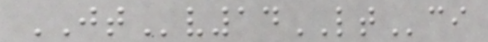JTv14LTci
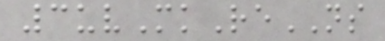3uvMkReNS
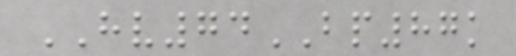HV74BP87k
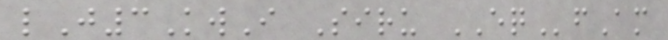lJ3KwI Siru EQfAm
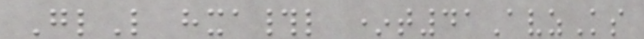GlL hxa#l *t41AvzKs
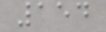154
